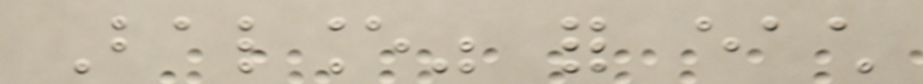Balance" for each
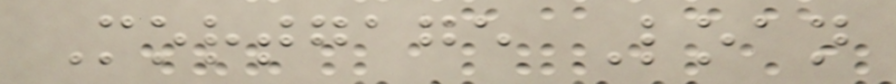Mortgage Loan
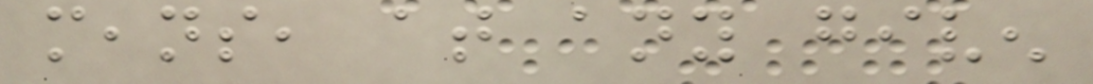means, at any given
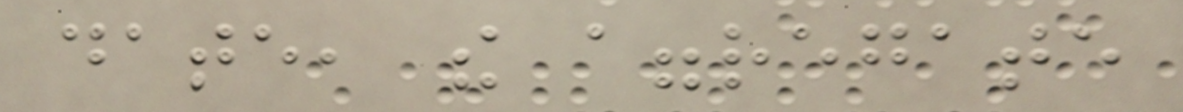date, the aggregate
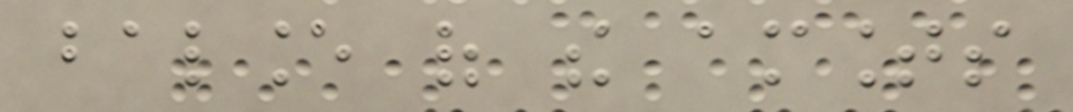balance of the amounts
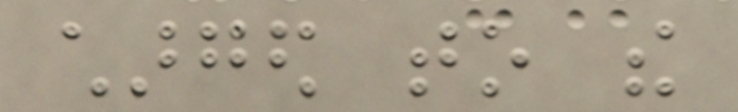charged to the
